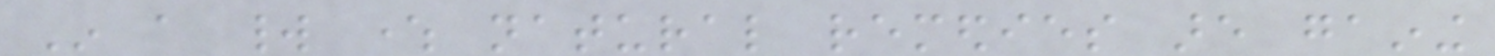In a world where natural remedies are gaining
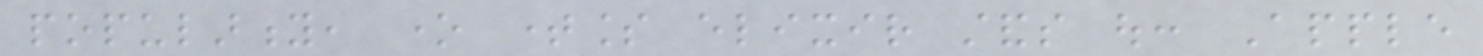popularity, one timeless elixir stands out: Apple
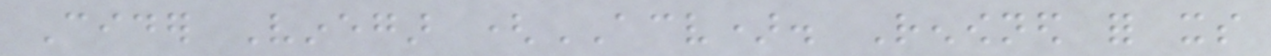Cider Vinegar (ACV). Renowned for its
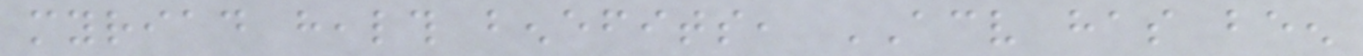myriad health benefits, ACV has been
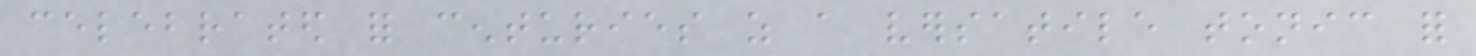celebrated for centuries as a versatile tonic for
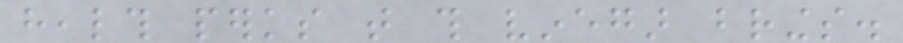health perks that this vinegar brings.
